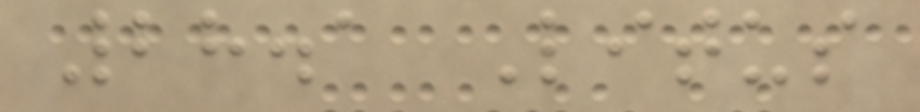28.1 Litus
